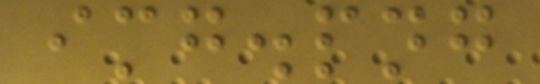img.png
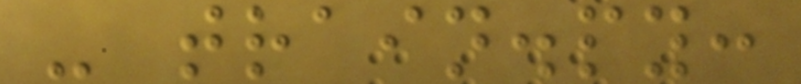- train.py:
